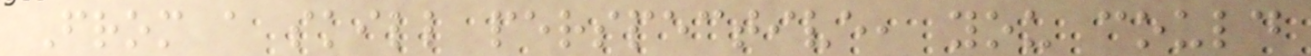From a skill perspective, you could
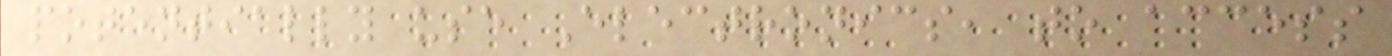potentially use Electronics, to access
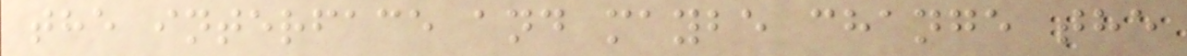the interface and maybe change the
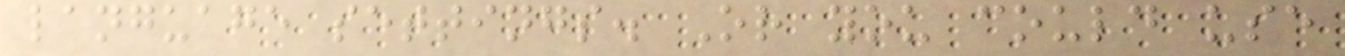language settings. Or you could use
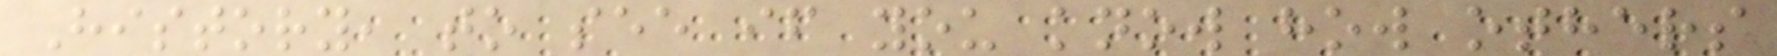History, to see if you know how others
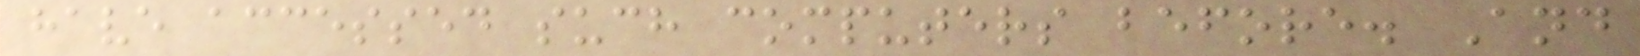have accessed such computers before. And
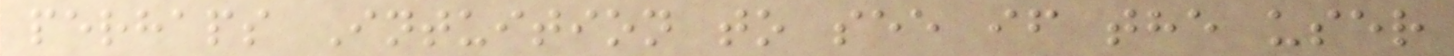perhaps Intuition to see if the user
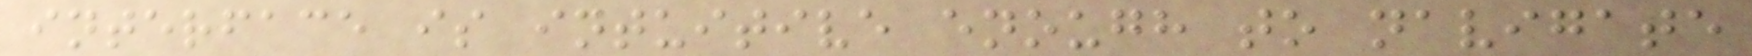interface is intuitive enough to navigate
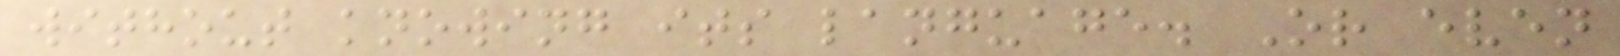without knowing its language. Or even
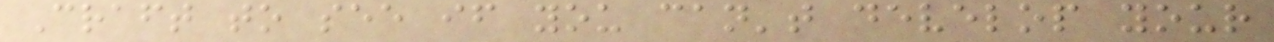Craft to see if you can't develop your
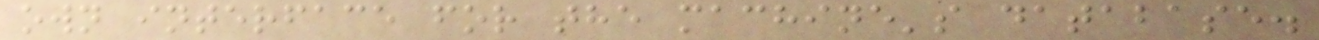own interface for the machine's database.
